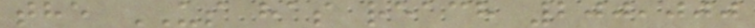the US has reach 200,000
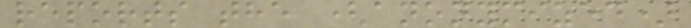reports the (anonymized)
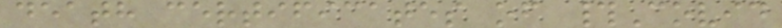death certificates of #Covid
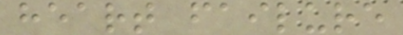heart failure
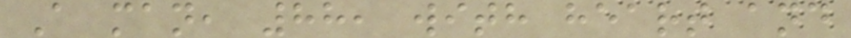A man, 88, with heart and
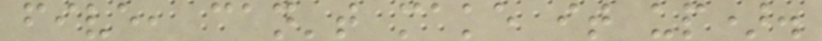five, can't make it up).
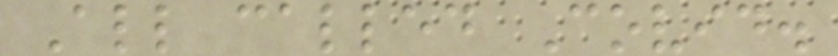All called Covid.
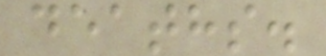deaths.
